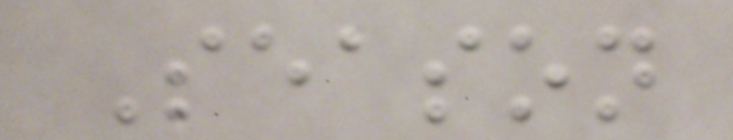Season
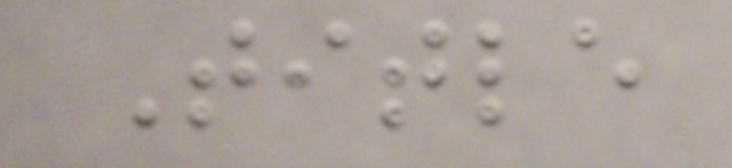Title
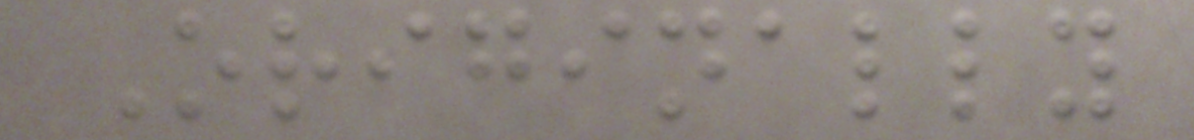Originally
